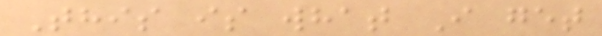This is what I get
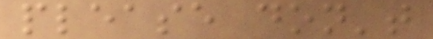please don't
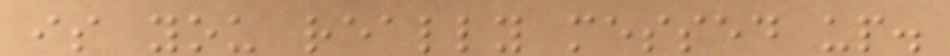is you really messed up.
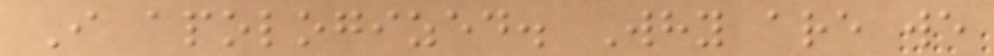I apologized. Why are we
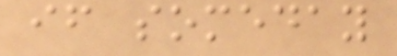if someday
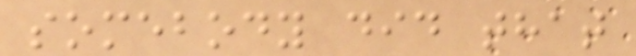somebody did that
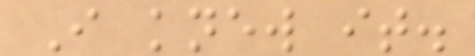I knew it.
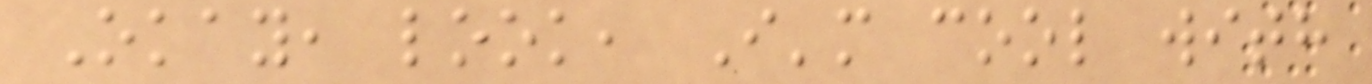Okay, look, I'm cool with
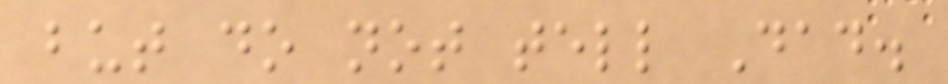but do not tell Dad.
